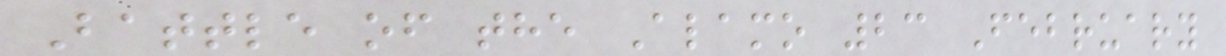Battle of the Alamo 23 February
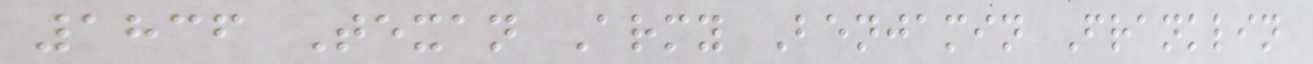1836 Texan Army Benjamin Franklin
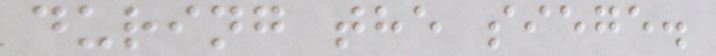during the siege.
